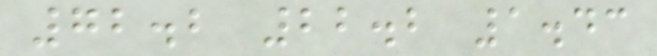72.2 22.2 1.43
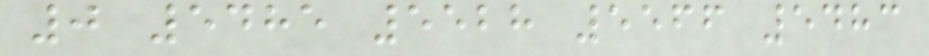0 5485 5528 5566 5483
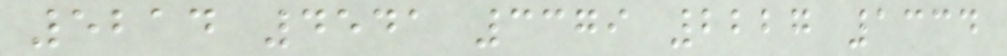5214 4541 3379 2227 1334
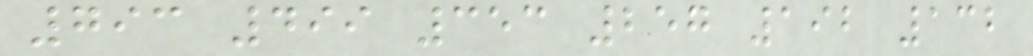793 499 353 257 192 132
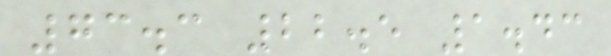73.3 22.5 1.43
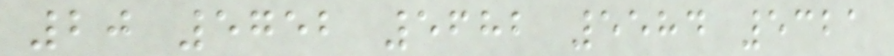20 5752 5682 5584 5321
